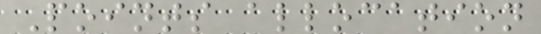Points allocation
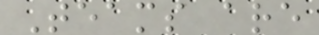Teams are
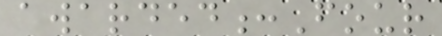awarded:Four
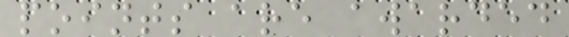points are awarded
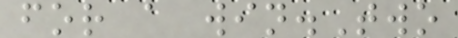for a win.Two
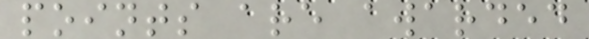points are awarded
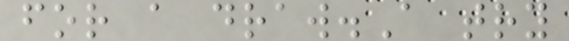for a draw.A try
